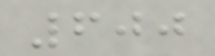600
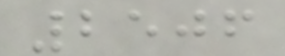2506
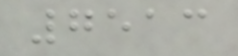7513
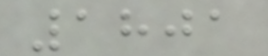1801
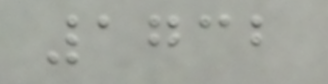1732
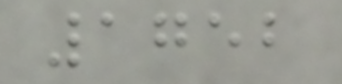1752
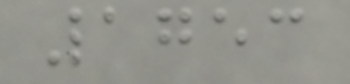1753
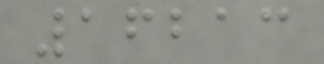16213
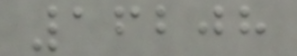16208
